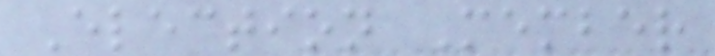Election Member
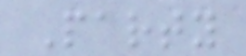Party
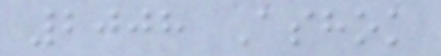2008 Ashok
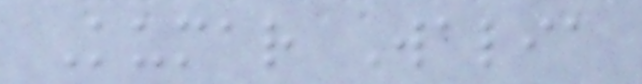Kumar Walia
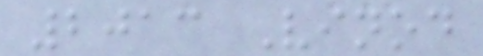2013 Vinod
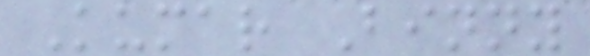Kumar Binny
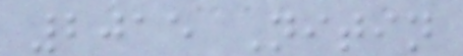2015 Nitin
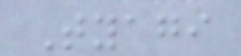Tyagi
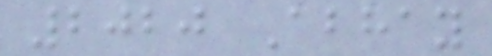2020 Abhay
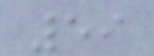59
